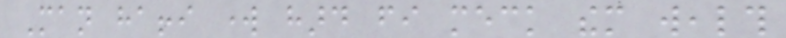Man haffi work hard fi meck them wealth
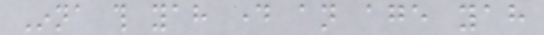Inna this yah day an age yah
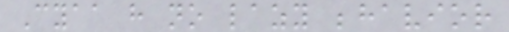Cyaa have no lazy behavior
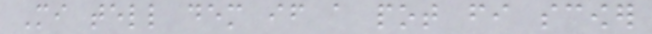Mi tell dem if a pot fi scower
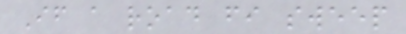If a road fi sweep
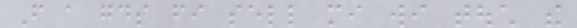From a goods fi sell mi wi touch the
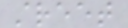street
